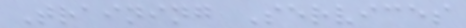Training Services
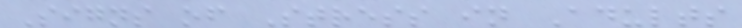Signs of Stress in Adults
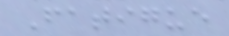Fatigue
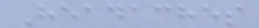Headaches
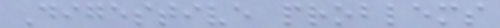Digestive problems
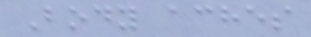Body aches
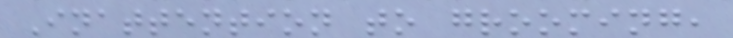Inattention to grooming,
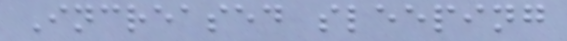Increased sleeping
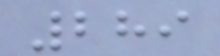289
